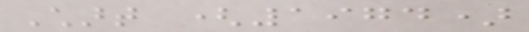Chart (1974)
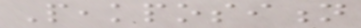Peakposition
